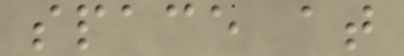space at
